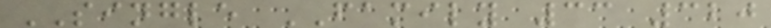SINGLE FAMILY 33 320
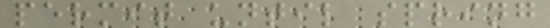permit until spring
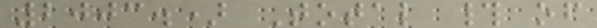2003.) Total # of
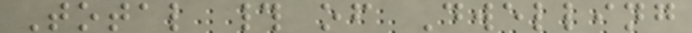Total # of Dwelling
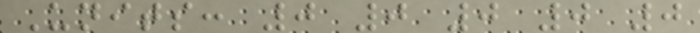Units: 0 0 0 0 0
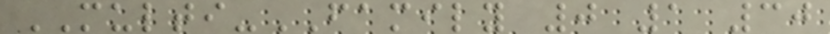MULTI-FAMILY 0 1 30
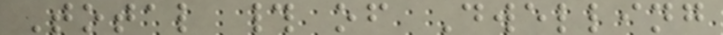Total # of Dwelling
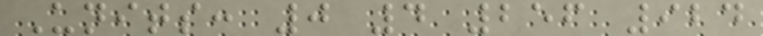Units: 0 4 256 924
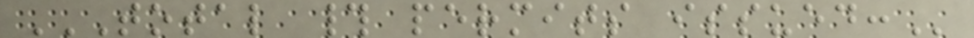TOTAL # PERMITS ISSUED:
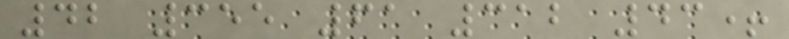42 355 61 312 43+
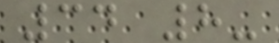34 8-
